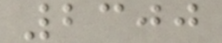2300
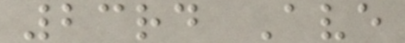23rd Ave
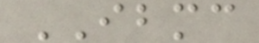IBMC
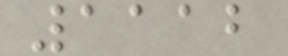1112
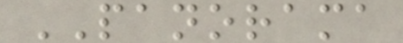PANORAMA
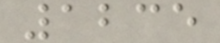1235
